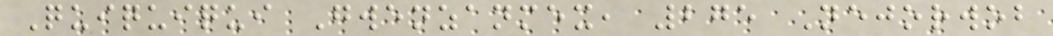Quiquiqui Gwenzanmex, 275 Nejorwob
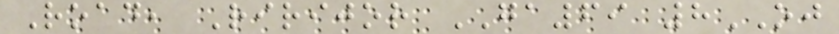Road, Ririjor GA69 8OJ
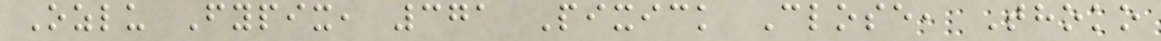Ozlu Fypix, 371 Pixick Close, Thoko
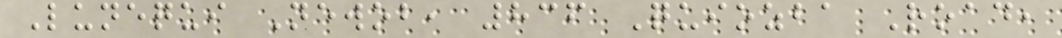Lunequi Newob, 836 Quiozba Road,
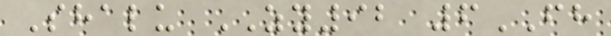Shalu ZY92 6FH
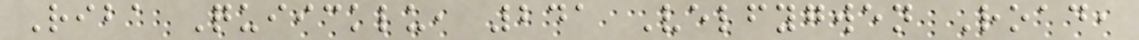Riba Quiicklu, 241 Velfygwen Road,
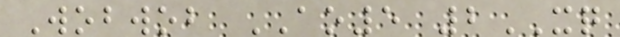Wobwob AO5 2XQ
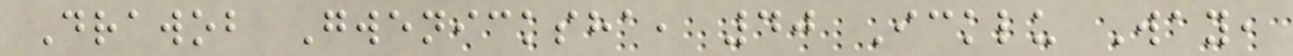Drawob Gwenicksha, 40 Icklu Way,
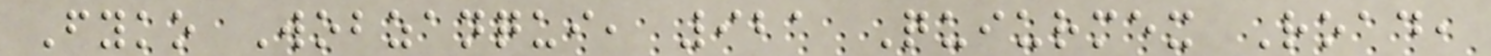Fyko Wobzanqui, 921 Quiurmex Road,
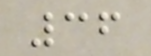36
